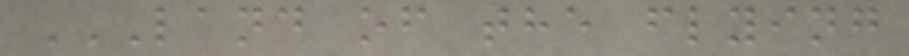LAND OF THE FLYING
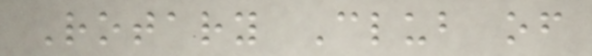Rotary Club of
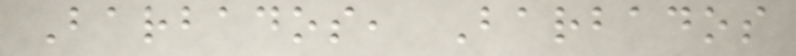Barbados, Barbados
